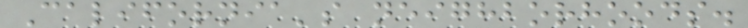California's neighborhoods.
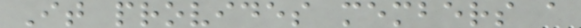It provides members a
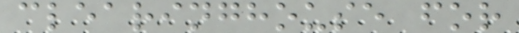clearinghouse for
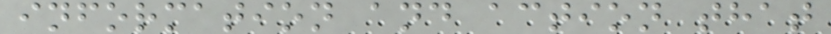information and action that
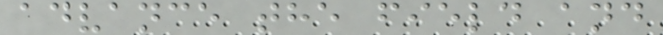advance the field and
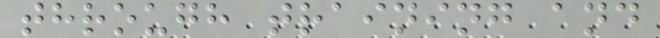through training and
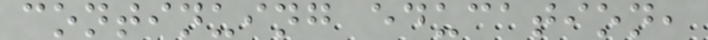continuing education,
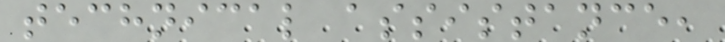technical assistance,
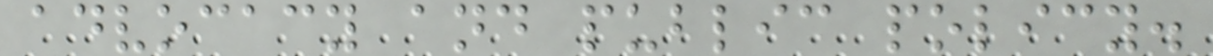advocacy and public policy.
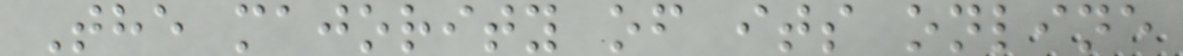The majority of its online
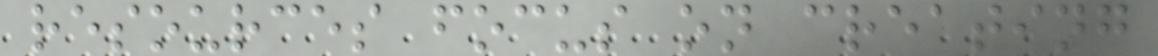resources focus on creating
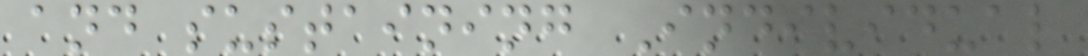and sustaining Individual
